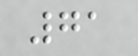71
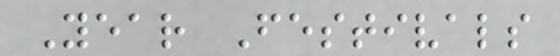Year Festivals
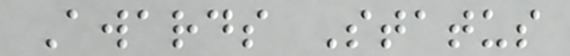Awards Status
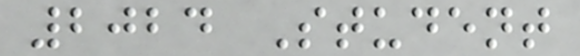2024 Student
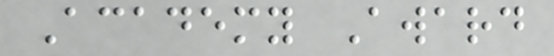Academy Award
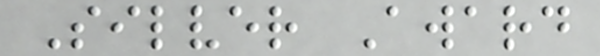Silver Award
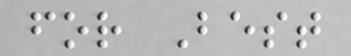for Best
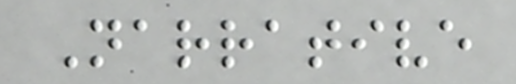Narrative
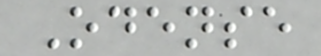Odense
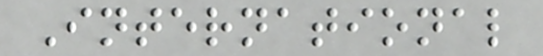International
